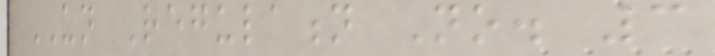UN Regulation No. 3
